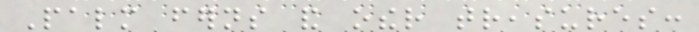Palm ferns and other treasures:
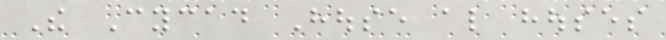The Cycad House also houses
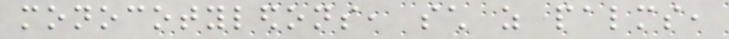monocotyledons, such as palms,
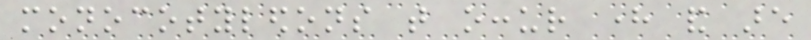monocotyledons that occur here and are
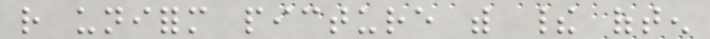rather uniform picture with their often
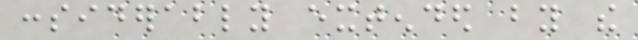considerably extended by the
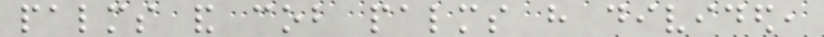palms and cob palms have divided,
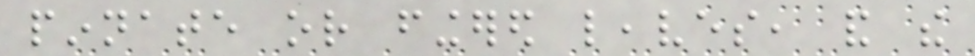pinnate or fingered leaves, and the
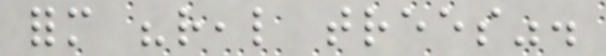form "real trees".
